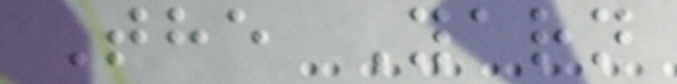The Yarn
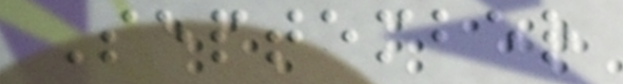September
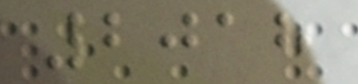2018
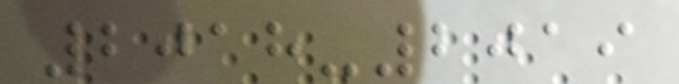2018-2019
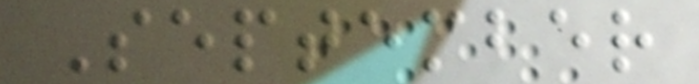September
